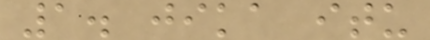1. jika itu
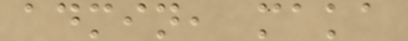admin, maka
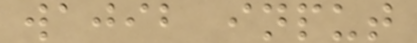wajib input
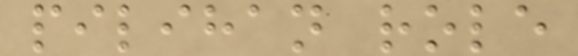pilihan role
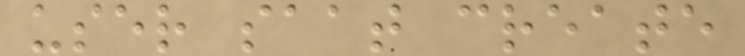user saat create
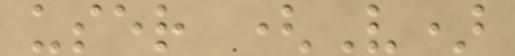user (V)
